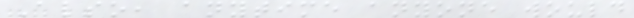Also, anytime anyone would
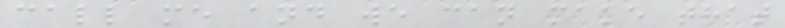call me and we can make that
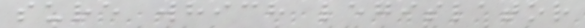sure which legislator
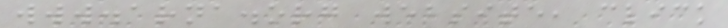www.arna.org website, click
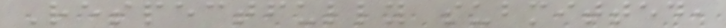Respectfully submitted,
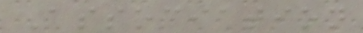Association
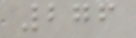276
